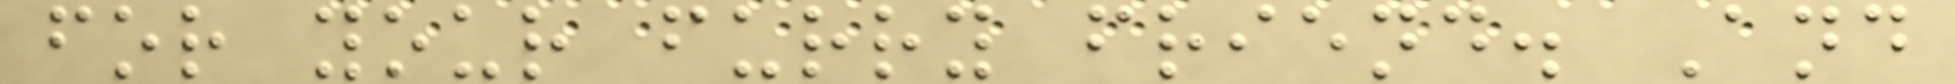for your furry friend. And
